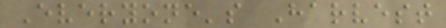Everyone's Harvest
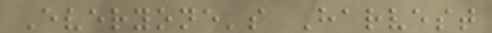Everyone's Harvest
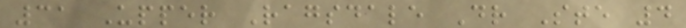31 Upper Ragsdale Dr Ste 4
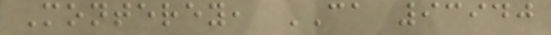Monterey, CA 93940
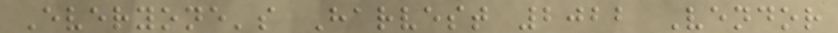Everyone's Harvest 2022 Vendor
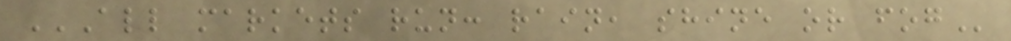ALL MARKETS RUN: RAIN, SHINE OR FOG
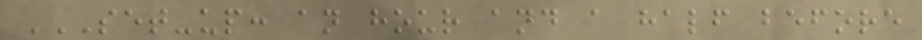SET-UP: AN HOUR AND A HALF BEFORE
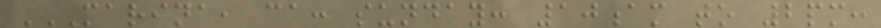MARINA, CA: SUNDAY: 10AM TO 2PM:
